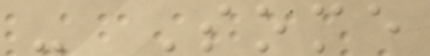- Some
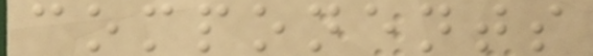components
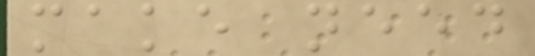make need
